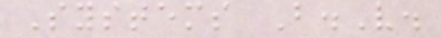Systems B.V.
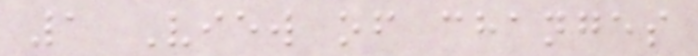1 View of changes
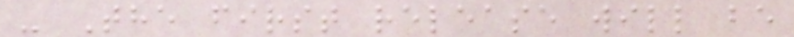- The first release will be
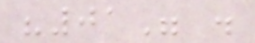"01" .
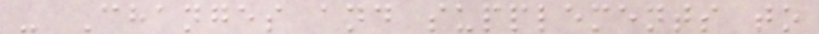- Changes and supplements to
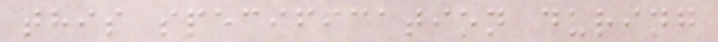this specification during
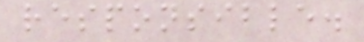responsible.
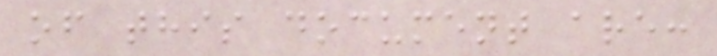of this document are:
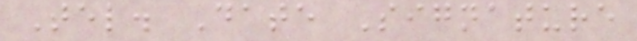Tel. Date Signature
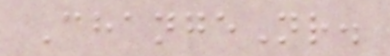ChangeNr.
